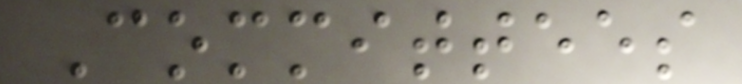Committees
